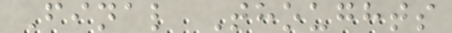Final Thoughts
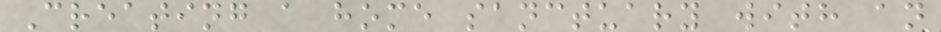Creating a home sanctuary with an
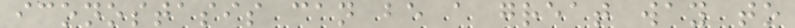iconostasis can be a great way to
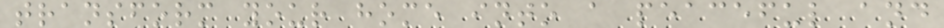transform your home into a peaceful and
